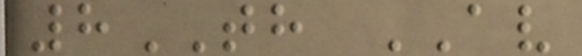8TH AV
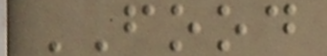FOOD
